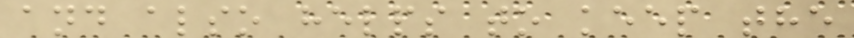and also helps to keep the
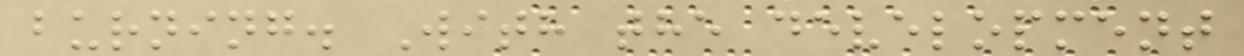burning. With the development
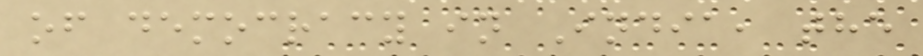of democracy in India, the
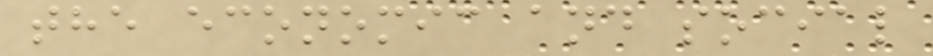the economic and social
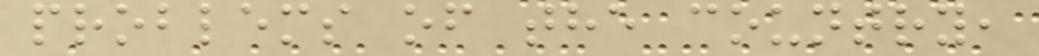problems of the country,
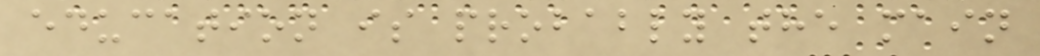education is probably the main
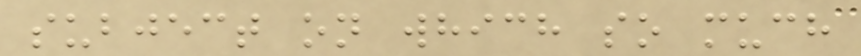subject on which so much
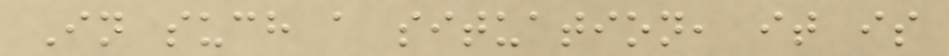In such a situation, it is
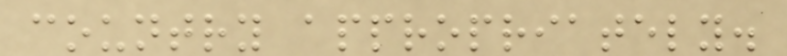country appropriately.
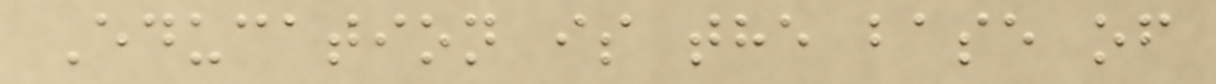Education is the base of
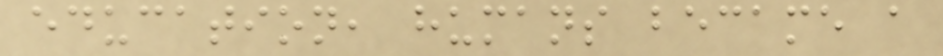education, humans became a
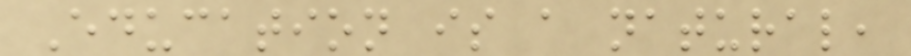Education is a natural,
